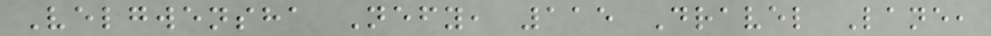Velgwensha Nefy, 115 Dravel Lane,
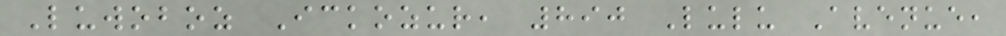Luwoboz Ickozur, 890 Lulu Avenue,
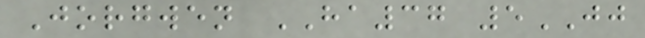Jorgwen HA37 5JJ
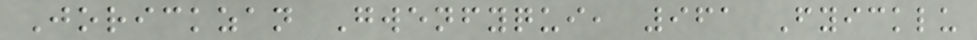Jorickzan Gwenfyqui, 961 Fyicklu
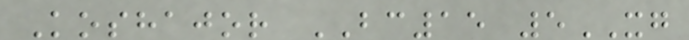Koshajor BC15 5XG
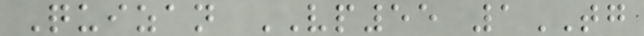Quizan VP55 1TG
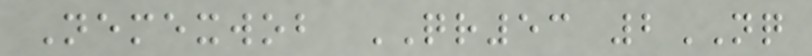Nemexwob QR53 2NQ
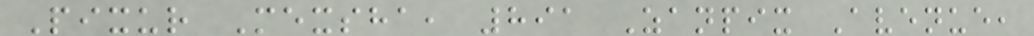Pixur Mexsha, 891 Zanpix Avenue,
